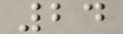24
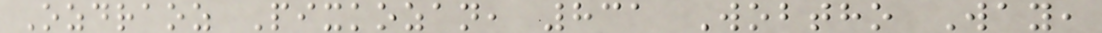Ozdraoz Pixkozan, 831 Wobtho Way,
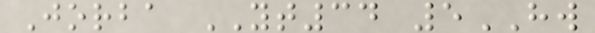Jorba YT34 5HW
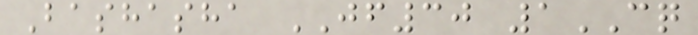Bashasha JF30 1CQ
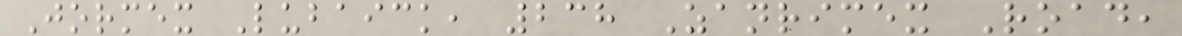Jormex Lubaick, 238 Zanrimex Road,
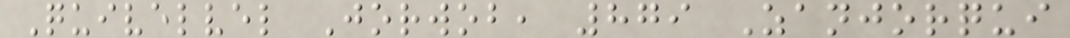Quivelvel Jorwob, 879 Zanjorqui
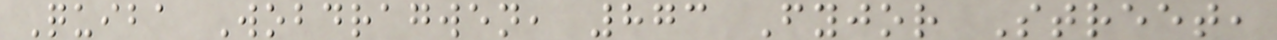Quiba Wobdragwen, 873 Fyjor Street,
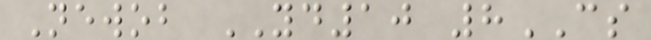Newob YD10 8CS
